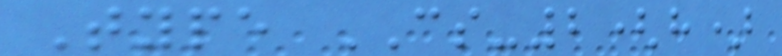Type CS-2(h)
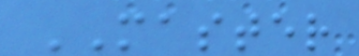MASTER
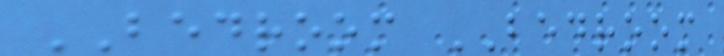BEDROOM BEDROOM
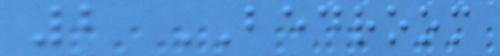2 BEDROOM
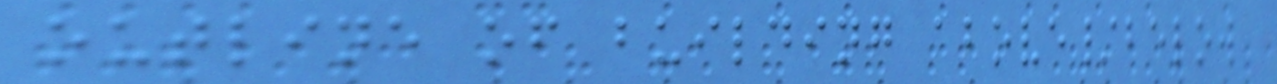outline of building above/below
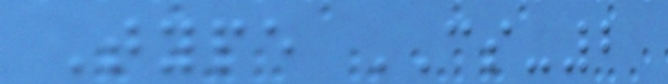Type CS-2
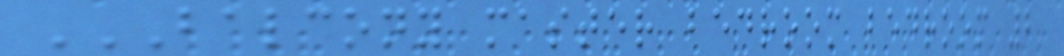BALCONY MASTER BEDROOM BEDROOM 2
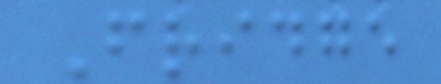Fridge
